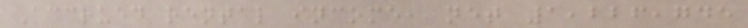Accrued rental income, net 1,226,745
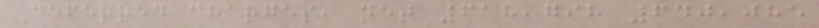Deferred charges, net 618,798 640,085
